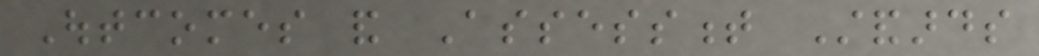Outcomes and Assessment Standards
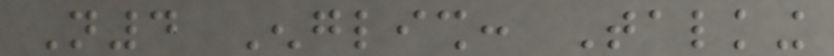N4 English: Talking
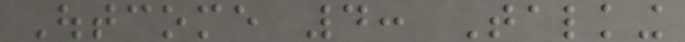Outcome 4: Talking
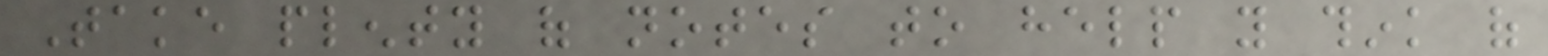Take plenty of notes to help you think of
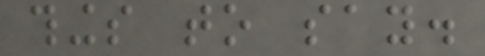things to say.
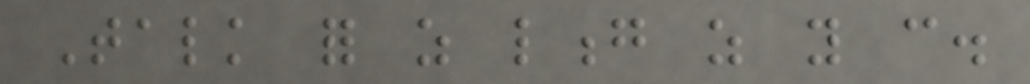Talk for as long as you can.
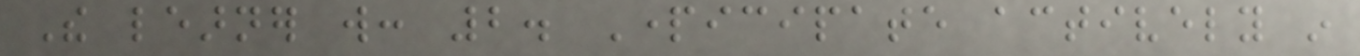The learner will: 2. Participate actively in
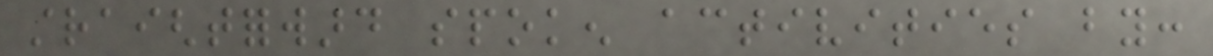straightforward spoken activities by:
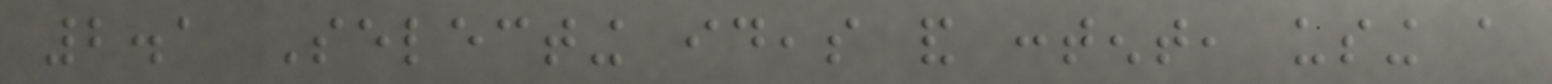2.1 Selecting ideas and content, using a
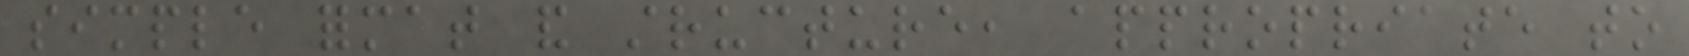simple format and structure, appropriate to
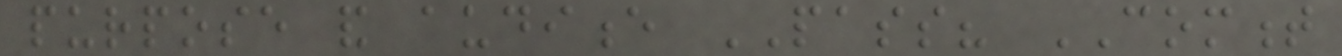purpose and audience PASS? COMMENT
